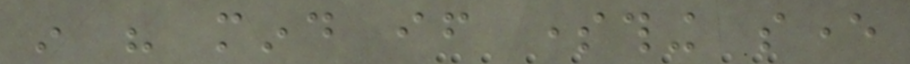in his mind if something sever
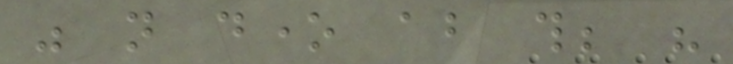was not done about this; his
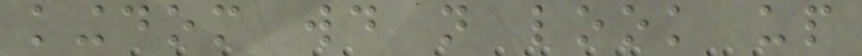kingdom would not look up
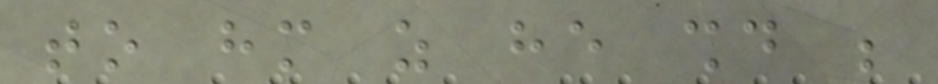to him as he should be
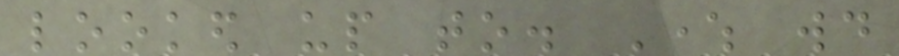looked up to. Where would
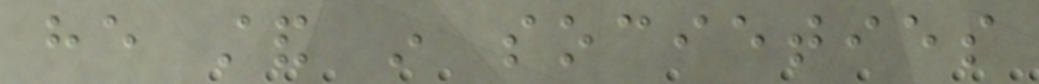he stand in societies
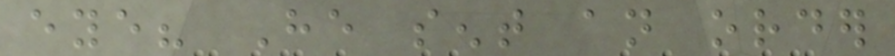eye? He sent an order
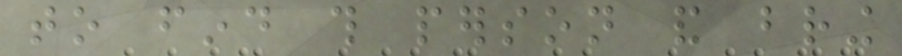to find this person and bring
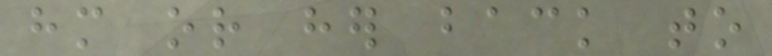him or her back to
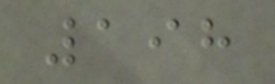198
